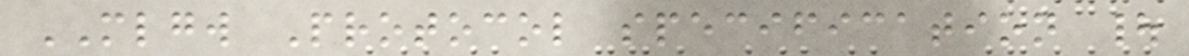MLGW Protocol specification |
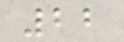22
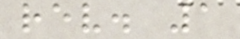rev. 1
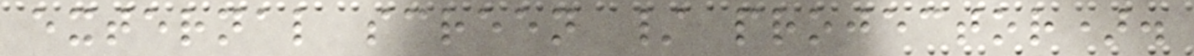external screen / projector).
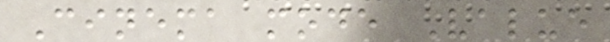Cinema mode Value
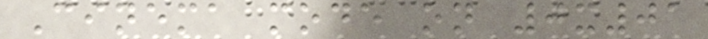Cinema mode on 0x01
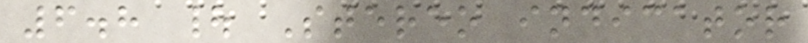6.8 | Stereo indicator
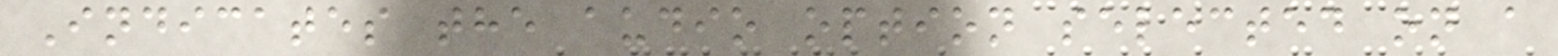Indicates the audio option selected on a
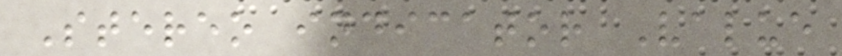Stereo indicator Value
